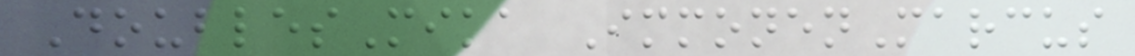DoublesMika ImmonenMarcus
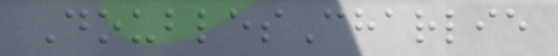DoublesCharlie
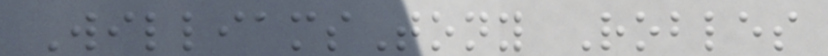WilliamsTony Robles
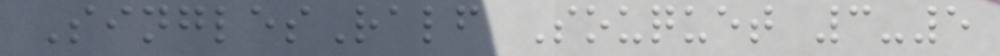SinglesRalf Souquet 3-5
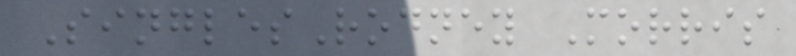SinglesRodney Morris
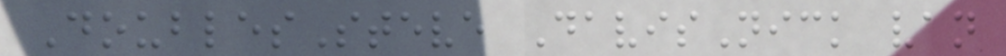DoublesSteve DavisNick van
